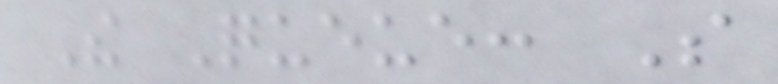The Queue: So
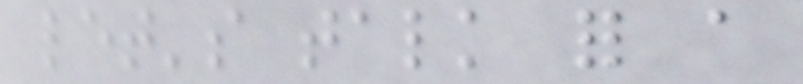let's talk for a
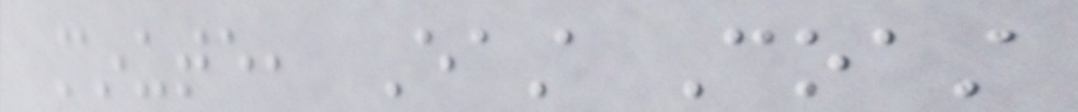minute, East Coast
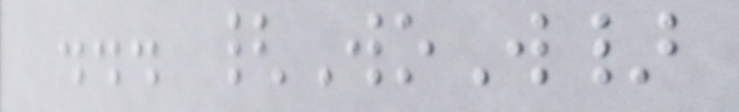... {WoW}
